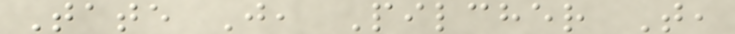Tate J, Pilcher T,
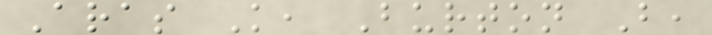Aras K, Burton B,
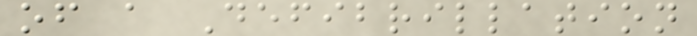of a Defibrillation
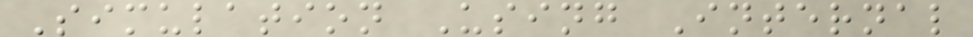Simulation Using Internal
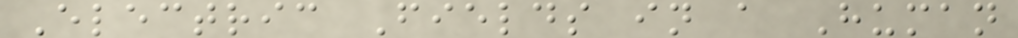Electric Fields in a Human
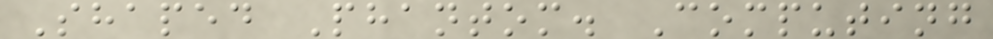Shaped Phantom. Computing
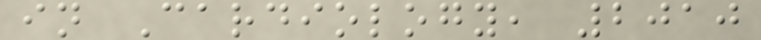in Cardiology, 2010
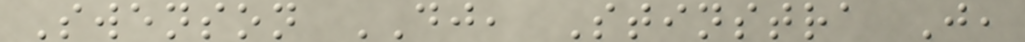Swenson DJ, Stinstra J,
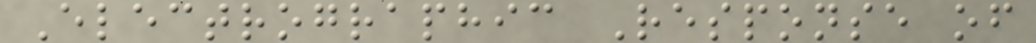Electrographic Response of
